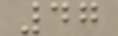47
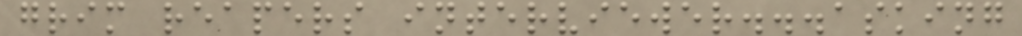grim reapers interviewer...asking
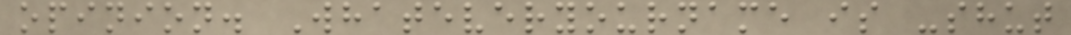opinion. Whateveryourname is -shut
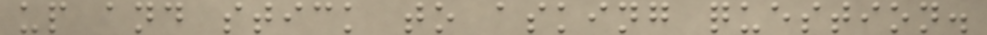up and stick to asking question.
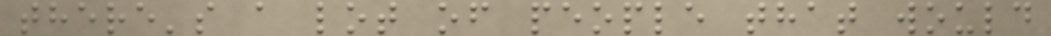there's a lot of people that would
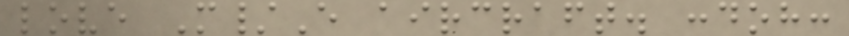love M/E aircraft. :doh:
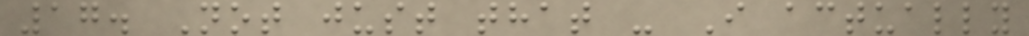17. Not just that - I actually
